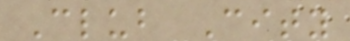Club City
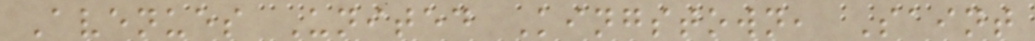Avenues United Kingstown, Saint
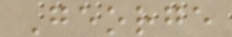George
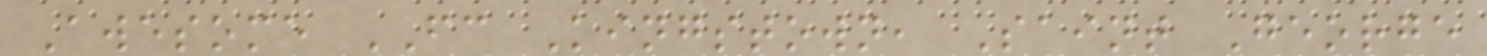Awesome FC Kingstown, Saint George
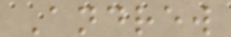Andrew
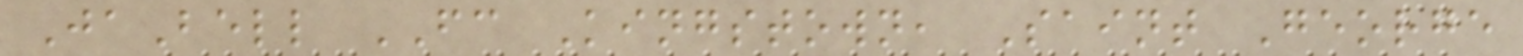JaBell FC Kingstown, Saint George
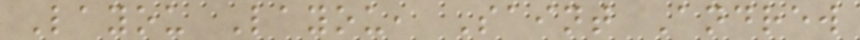Layou Layou, Saint Andrew
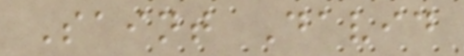Saint David
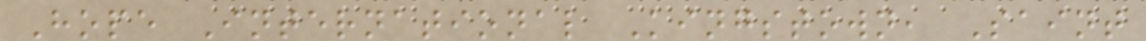Hope International Kingstown, Saint
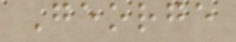George
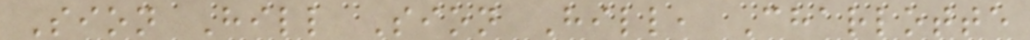Sion Hill Sion Hill, Charlotte
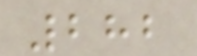282
